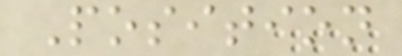Position
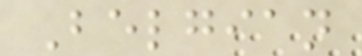Belgian
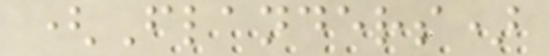(Flanders)
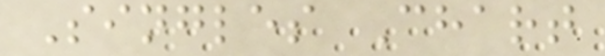Singles Chart
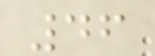46
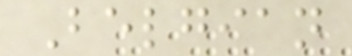Belgian
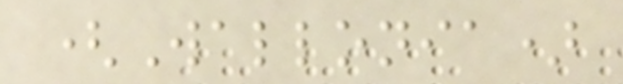(Wallonia)
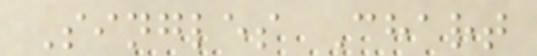Singles Chart
